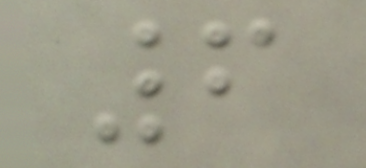6
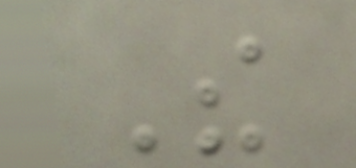The
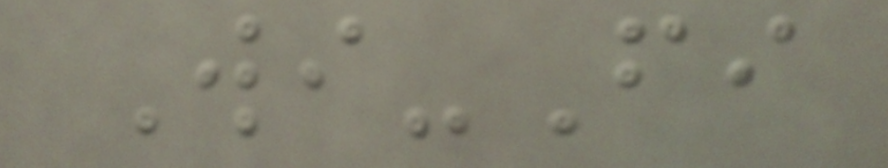Wi-Fi
